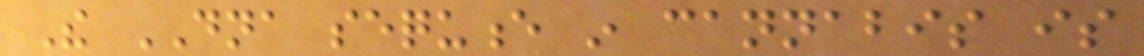The DNA sequence in cannabis is
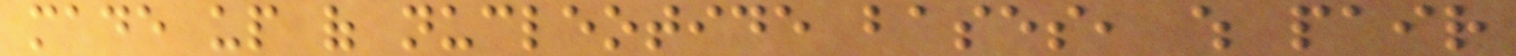made up of nucleotide bases, which pair
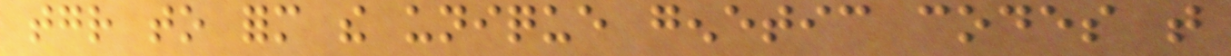together to form the unique genetic codes that
